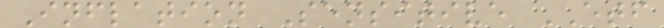Inflation Sensitive ETF
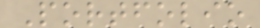Portfolio
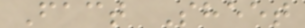Fact Sheet
